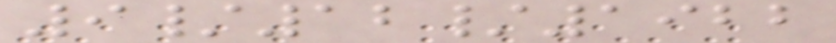9/12/1922
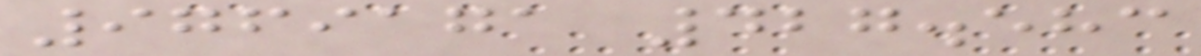9769171 427.583
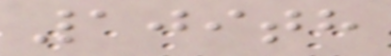109th
